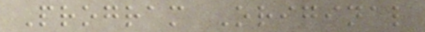Program Original
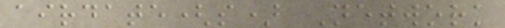airdate(s) Network
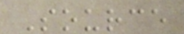Source
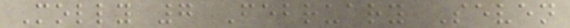Molly 7 February Seven
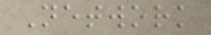Network
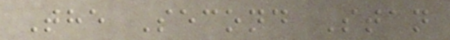The Second Stan
